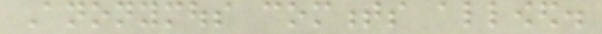Anonymous comments allowed.
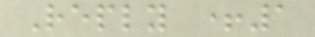Reply +1
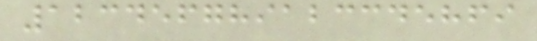123456789123345869
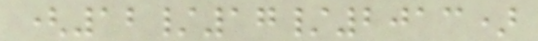(12/17/2013)
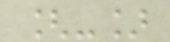[-]
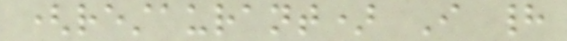(restaurant) I had
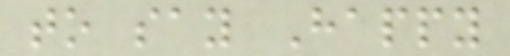to say Happy
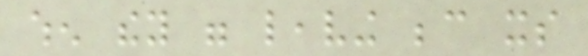when they were leaving because its
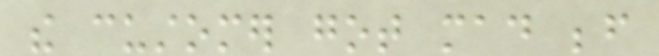the customer got mad before
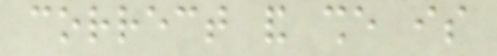correct and she is
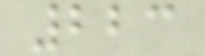223
